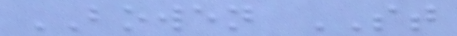BOWEN ST
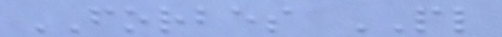FORBES PL
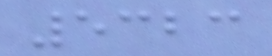5323
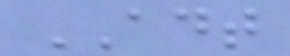ADT
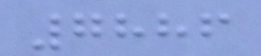7886
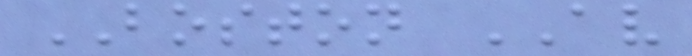BOSTON AV
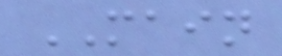MAIN
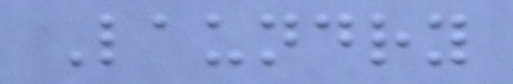Laundry
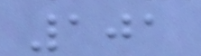101
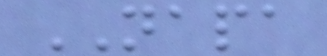NAPA
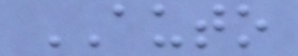AUTO
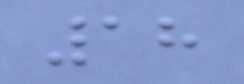18
